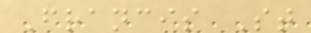Francis St
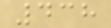438
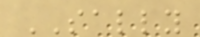SALLY
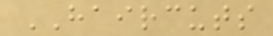HAIRCUTS
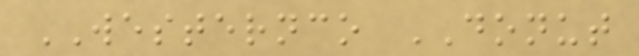WESTERNCO DONUT
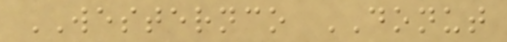WESTERNCO DONUT
